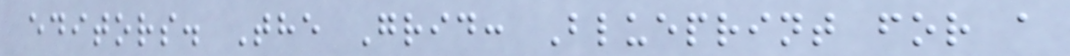editors. The Grid: Blueprint for a
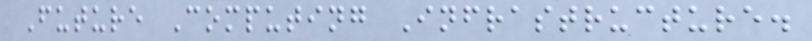Future Computing Infrastructure.
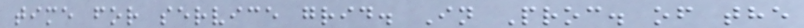time for service grid. In Proc. of the
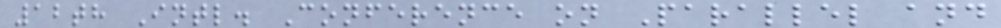12th Intl. Conference on Parallel and
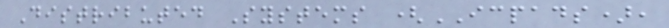Distributed Systems (ICPADS),
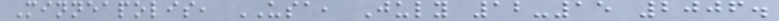Minneapolis, USA, July 12-15 2006.
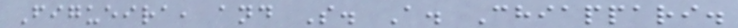Figueira, and S. A. Chiappari.
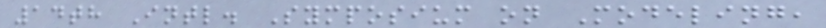14th Intl. Symposium on Modeling,
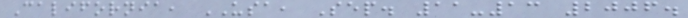California, USA, Sep. 11-13 2006.
